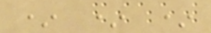* * *
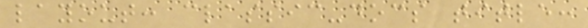layout: classic-docs title:
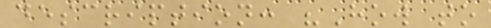description: "How to
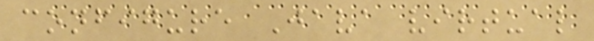configure Java virtual
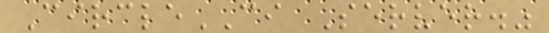CircleCI Server."
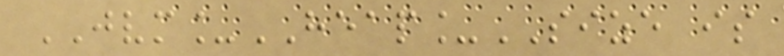JVM_HEAP_SIZE is
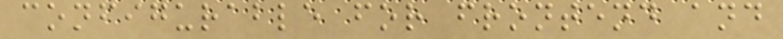configurable for frontend and
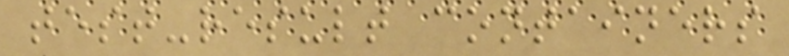test-result containers
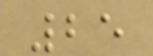25
